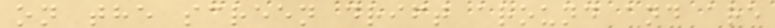on the screen drift around and are
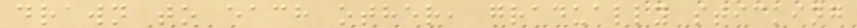drawn to each other, gradually sticking
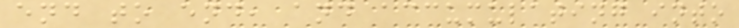end to end, and accumulating into
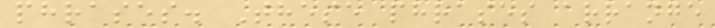phrases. These phrases arrange
